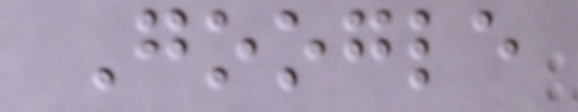Google
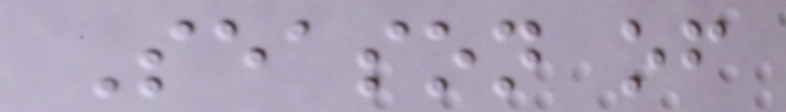Season of
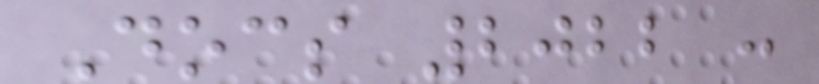Docs 2022 :
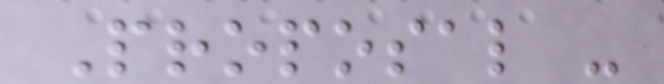Proposal -
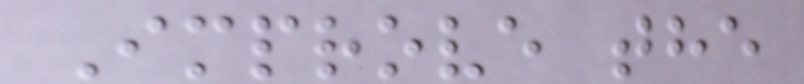Improve the
